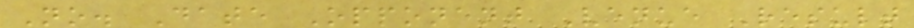No. Date Opponent Venue Result
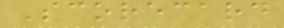Scorecard
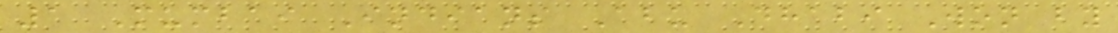1 Mumbai Indians Abu Dhabi Won by
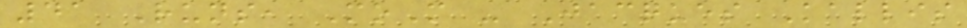41 Runs, MoM - Jacques Kallis
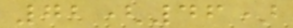72(46)
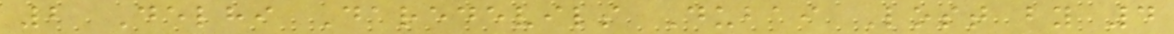2 Delhi Daredevils Dubai Lost by 4
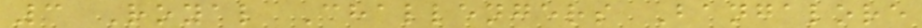3 Royal Challengers Bangalore
